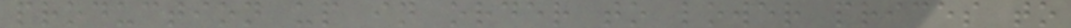production up in order to lower prices to
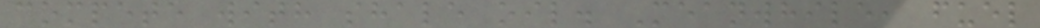compete with shale oil. Meanwhile, fuel
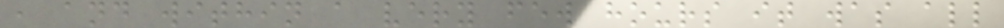, and within a very few hours it was all
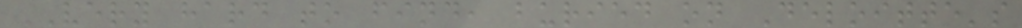VERY hard to find, buried on Deloitte's
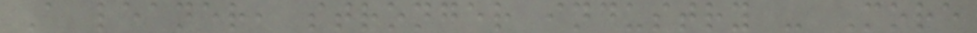A leaner, stronger industry - More
